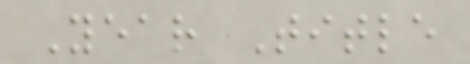Year Title
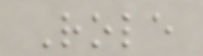Role
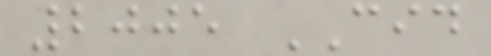2005 CID
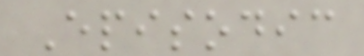Episodic
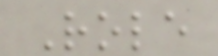Role
